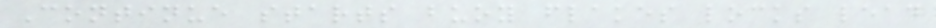Continue starts buoy flakes locks lead
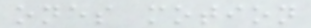ones motion
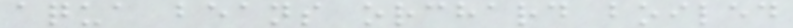aqua beans orchard boiled
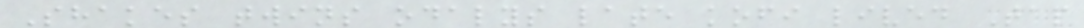Shakes twins odalys late kofi lived Tap
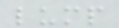lump
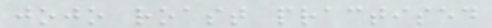jojo roast practised
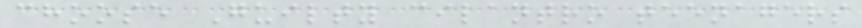choose Guilty cilantro teenagers
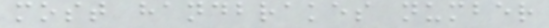most handbrakes number
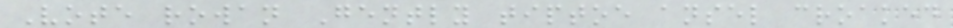Vote rowan Gently tiptoe ansel croaked
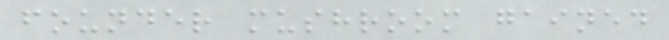founder mushroom gained
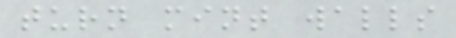turn mint walls
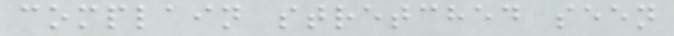complain stretched seen
